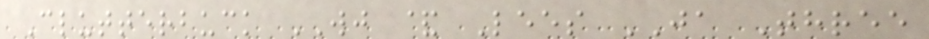Clutterbuck WJ & Lees JA Three
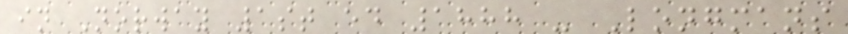in Norway 1st ed 1888 - Longmans
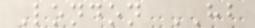London HB
